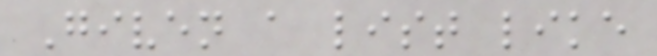Given a list like
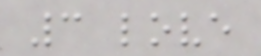3 love
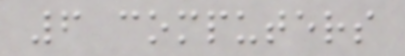6 computers
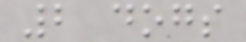2 dogs
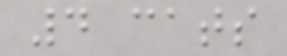4 cats
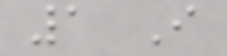1 I
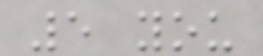5 you
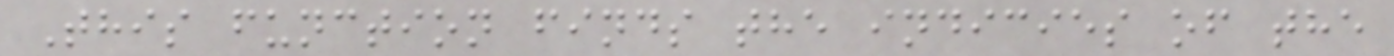This function finds the indicies of the
